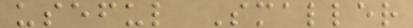useful Smaller
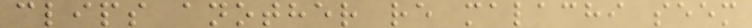clips another re malachi seem
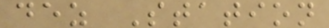dez Station
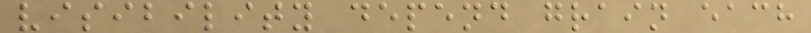visibility depend grain each
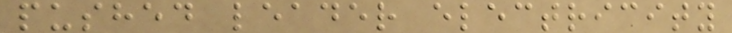pushed leader electricity
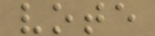vote
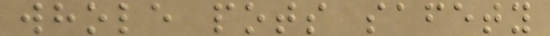whole pots safety
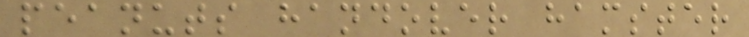peanuts handover hamster
